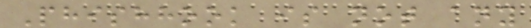Phishhook is not any
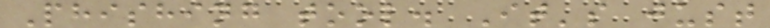Phishing tool. It's just
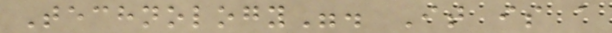Technology". It is a
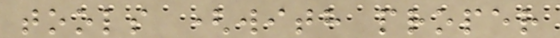tools (with proper
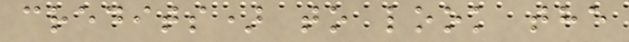credits) to look the
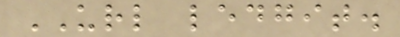URL ledgit.
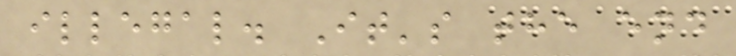illegal. It's the end
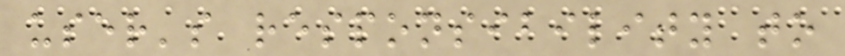user's responsibility to
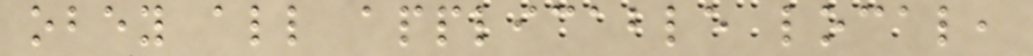obey all applicable local,
